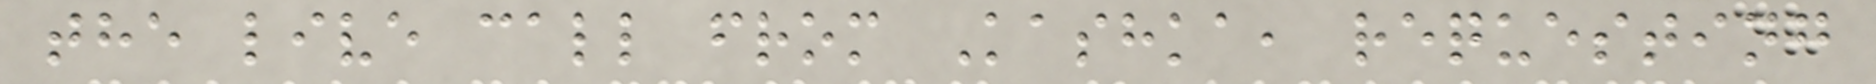the live call from Kashka, requesting
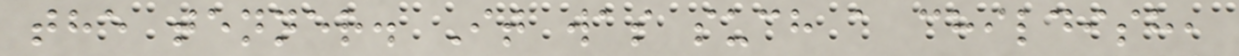the tenner. It was such a childish,
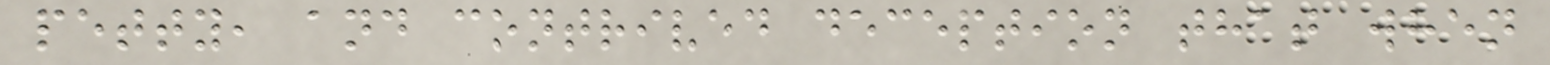petty, and contrived deception that when
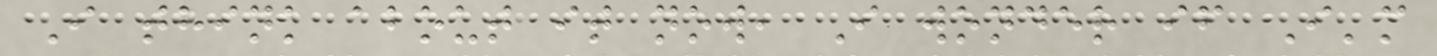I think about it now, I wonder if I'm
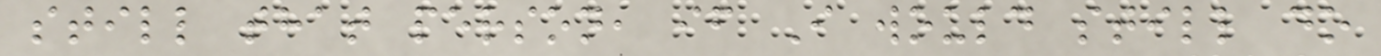still that person, if I would still do
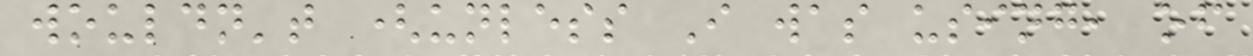wouldn't (unless I was using, of
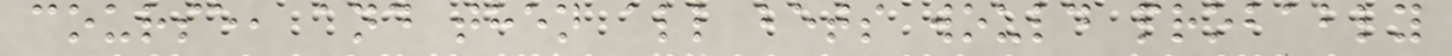course, and then all bets would probably
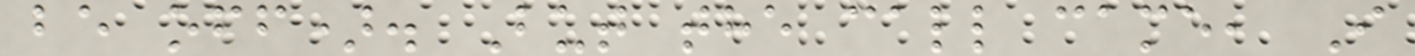be off). But the call came, I
